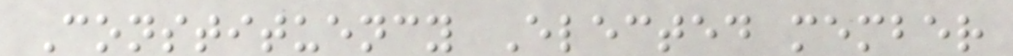Constituency Elected member
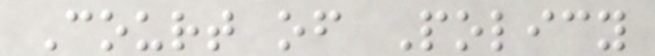Court of Policy
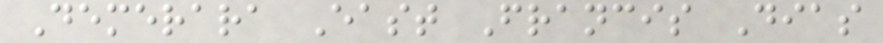Demerara East Francis Dias
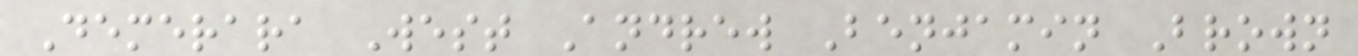Demerara West Andrew Benjamin Brown
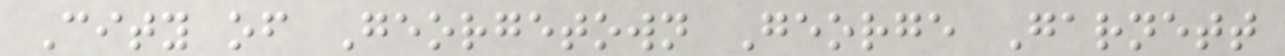City of Georgetown George Garnett
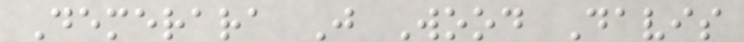Demerara J Wood Davis
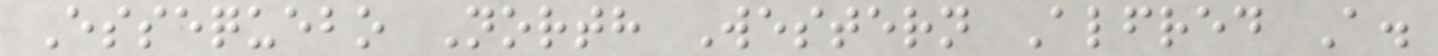Essequebo North Western Alfred A.
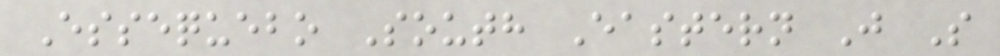Essequebo South Eastern J S
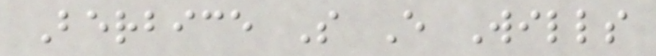Berbice S E Wills
